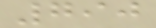790
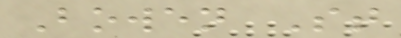Bowen St
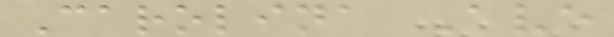Carolina Ave
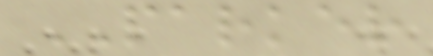PARKER
